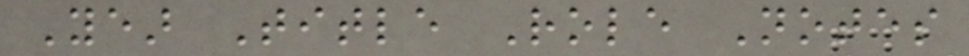Year Title Role Notes
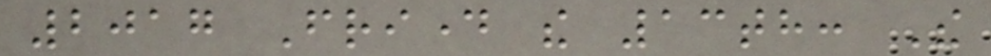2017 Friday the 13th: The
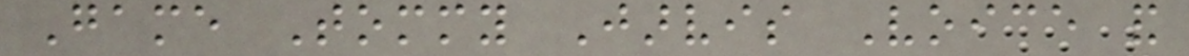Game Tommy Jarvis Voice and
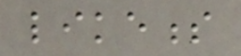likeness
